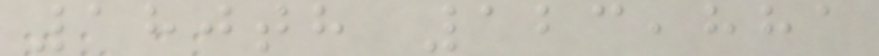180th 123,881
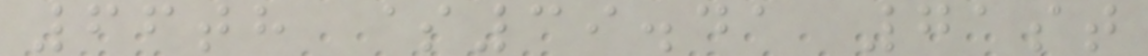66th $39.41 71st
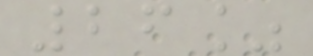26%
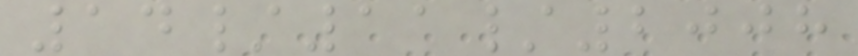14/11/2008
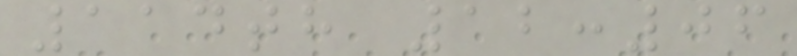114th 12:06
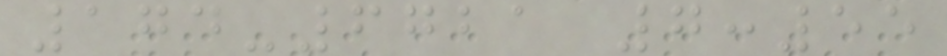174-6721 7:55
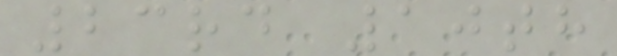23rd 10th
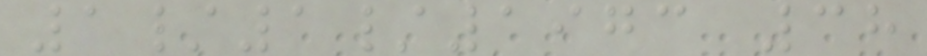1/1/1973 38
